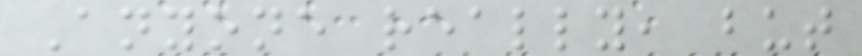Anyone really, but
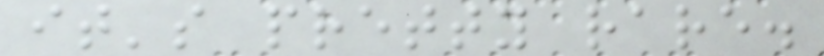it's pretty rare.
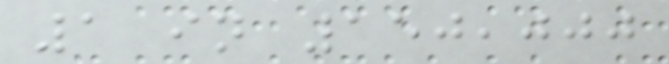1 in 150,000
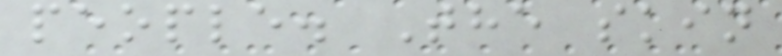people. The skin
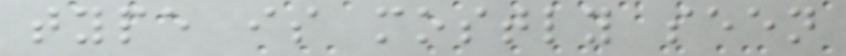type is mostly seen
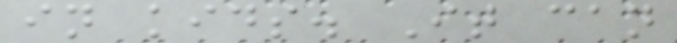in kids. It can
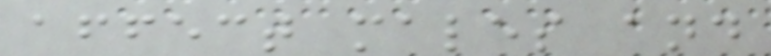affect males and
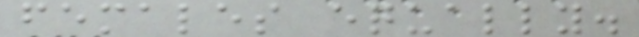females equally.
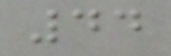44
